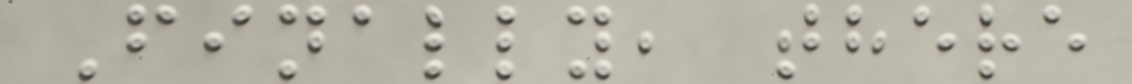Finally, there
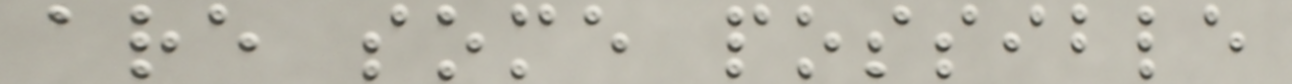are some possible
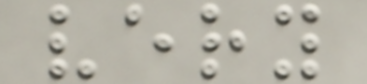very
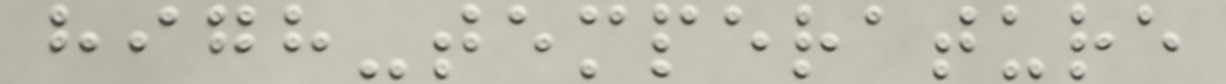high-temperature
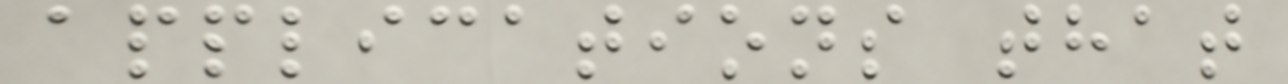applications that
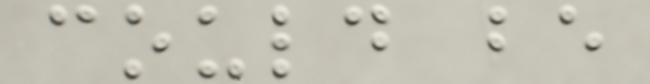could be
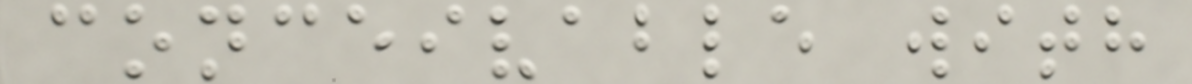conceivable with
